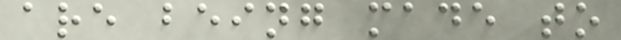are being made to
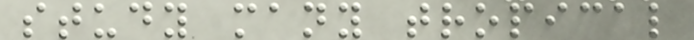study many tropical
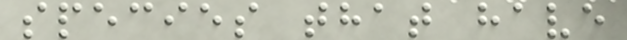species that have
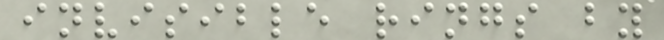invisible rings by
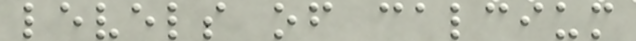levels of calcium
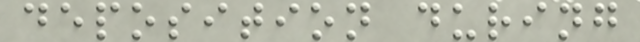deposition during
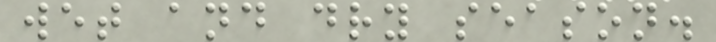wet and dry season.
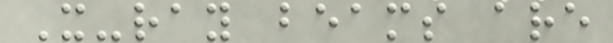X-ray beams are
